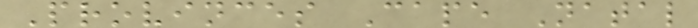Provinces Cape Natal
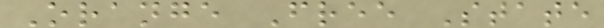Orange Free State
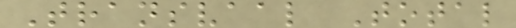Transvaal Total
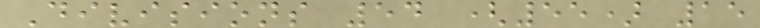Divisions 54 (55) 15
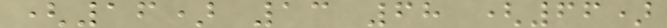(16) 13 68 (66)
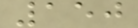150
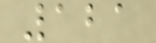121
